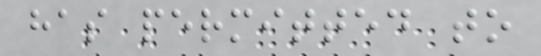has permitted to
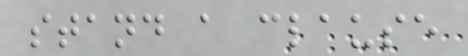stand a clause
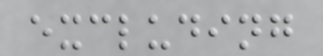excluding
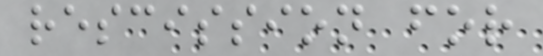rescission for
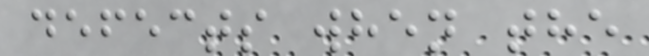defects when the
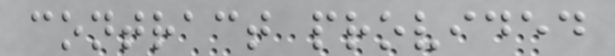contract provided
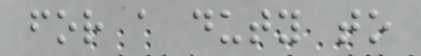for a duty to
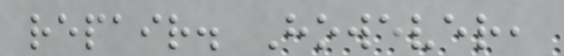repair. However,
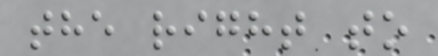the right to
